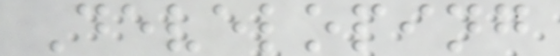Developing
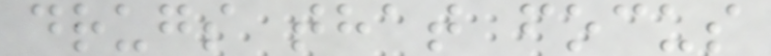drugs that focus
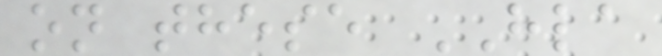on these HLA
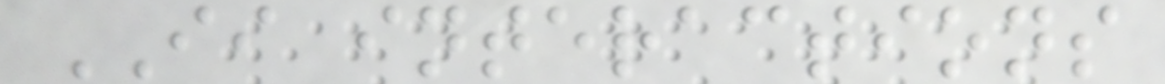II interactions
